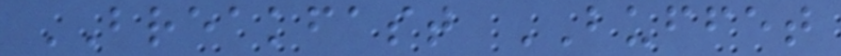BREAKFAST BUFFET
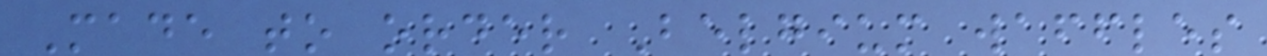Made to order Belgium waffles
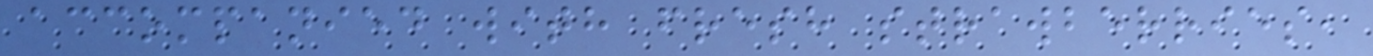accompanied with fresh strawberries,
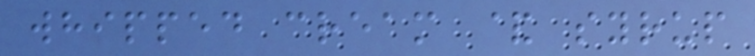whipped cream & syrup
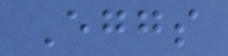Eggs
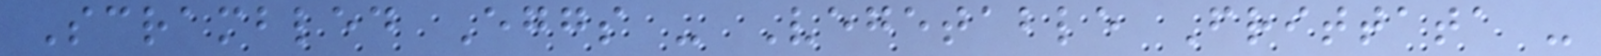Scrambled Eggs - Vegetable Frittata -
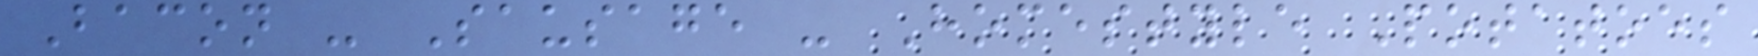Bacon - Sausage - Homestyle Potatoes
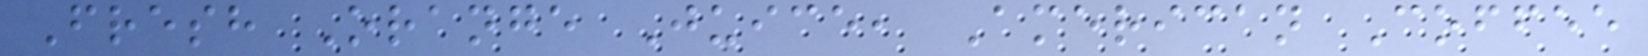Fresh Orange Juice, American Coffee
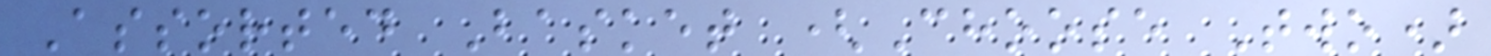Assorted Basket (Choose Two)
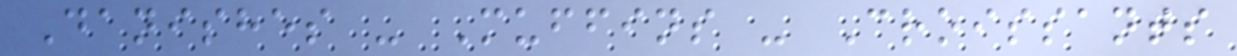Danishes - Muffins - Croissants
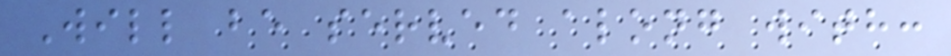Will be served along with:
